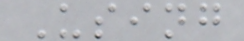Using
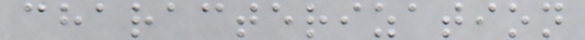characterization
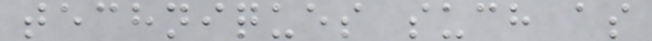techniques such as
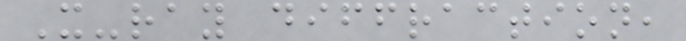X-ray diffraction,
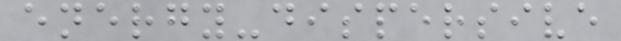energy-dispersive
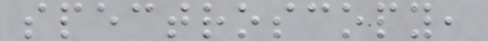spectroscopy,
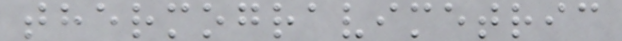thermogravimetric
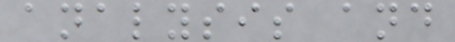analysis and
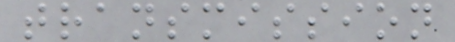transmission
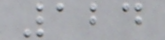124
